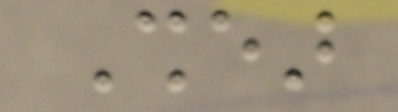Shear
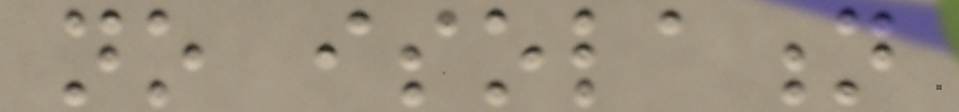no isolation
